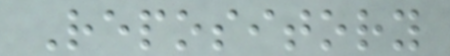Repository
